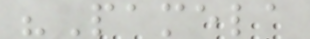"Pamela
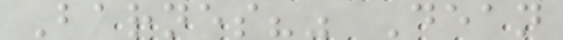Barnes?" Dean
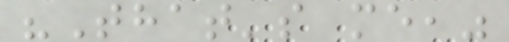"That's me,"
